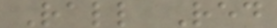Rall Red
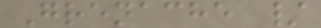Grenache /
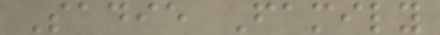Sadie Family
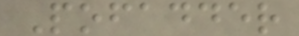Pofadder
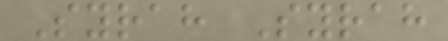Syrah Syrah
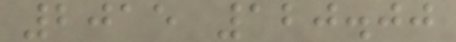2015 120.00
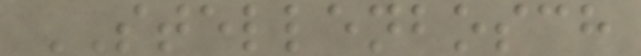STELLENBOSCH
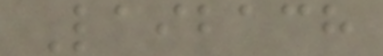Laibach
